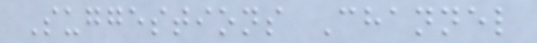Suggestions Channel
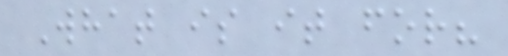What is it for?
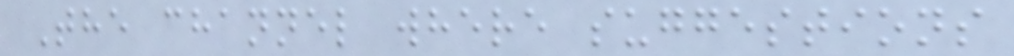The channel where suggestions
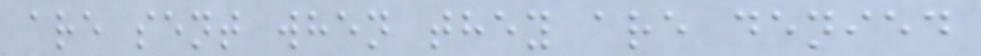are sent when they are denied
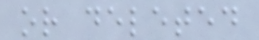or deleted
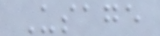Usage
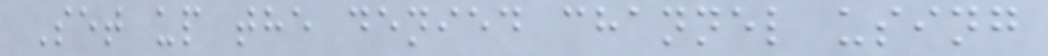Set up the denied channel using
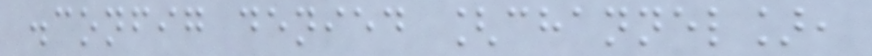.config denied [channel],
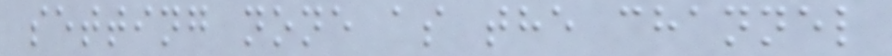setting none as the channel
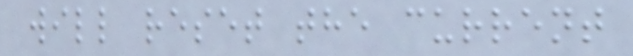will reset the current
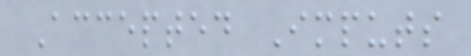Accepted Imputs
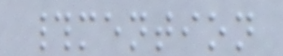#mention
